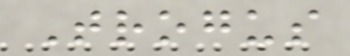Trogus
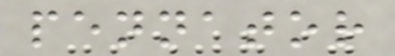pennator
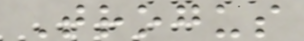Trogus
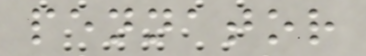pennator
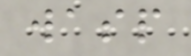wasp
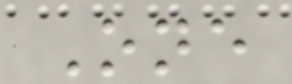One
